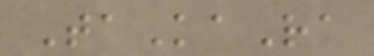TaKaRa
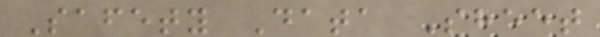Safety Data Sheet
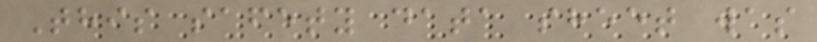This safety data sheet was
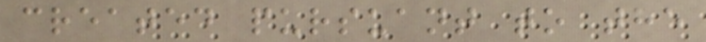created pursuant to the
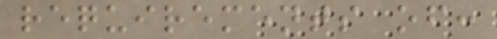requirements of:
